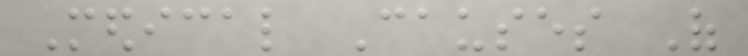Medical Causes Of
